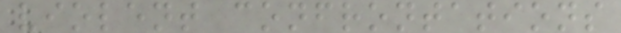violent confrontations
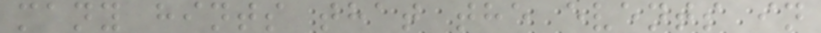many hints that the events in
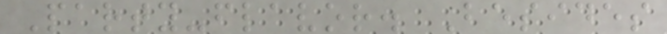Party-flavor. Besides
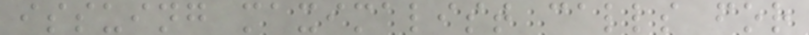issuing maximalist calls for
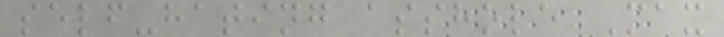self-hating asshole Max
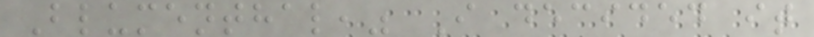Blumenthal," I decided it
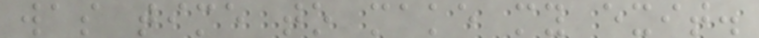was time to make my exit.
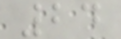24
